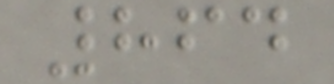864
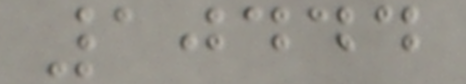10444
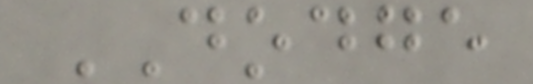DODGE
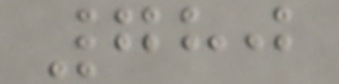780
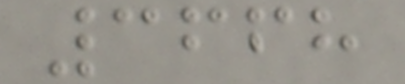3668
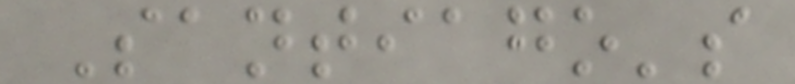Santiago's
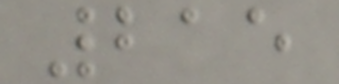215
